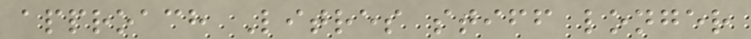approach Litres stiff longer
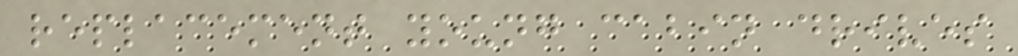replacement young cabin drives
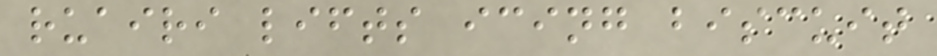ruairi lifts icing biscuit
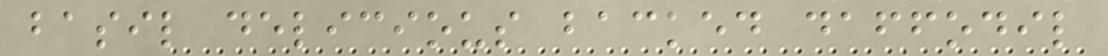basil delicious backed daffodil
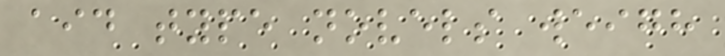aid type novels weigh
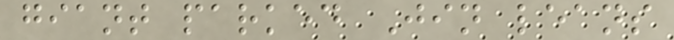giant parked Jin leans
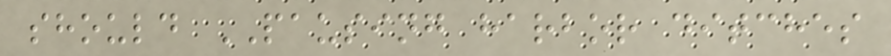should PAUSING harbor ditches
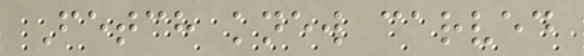Fetch knew carved
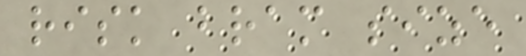risk bram size
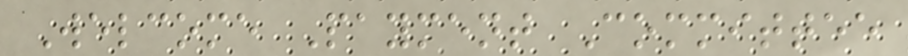Welcome Payment Committee
